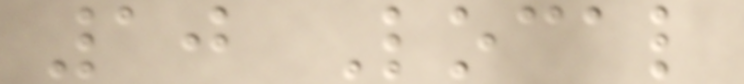10 Local
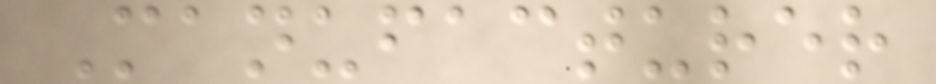Manufacturer
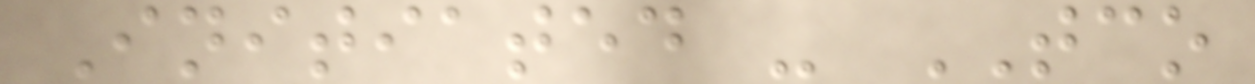Initiated - TCO
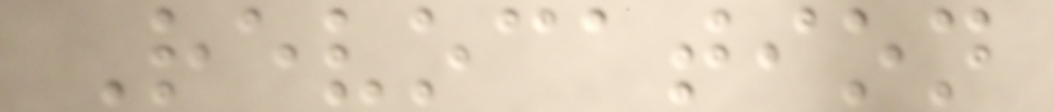Revocation
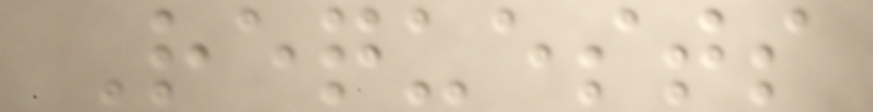Requests
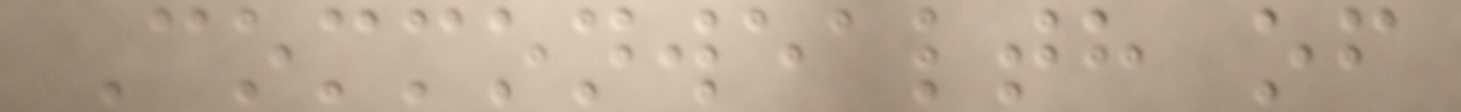Commonwealth of
